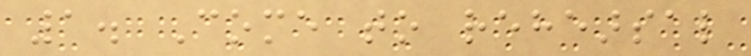1. Come to rehearsal
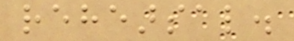rehearsal.
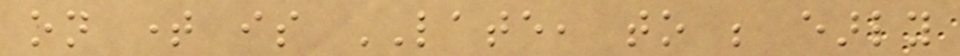on time is LATE, to be early
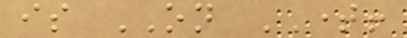is ON TIME!
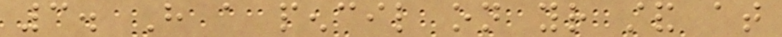3. Have a pencil on your stand at
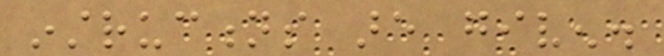instructions are given.
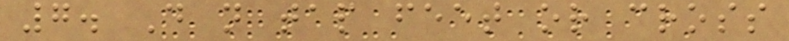7. Do not tap feet or cross
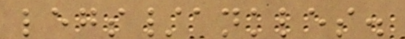legs/ankles.
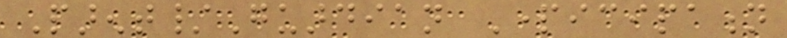Parent/Guardian Participation
